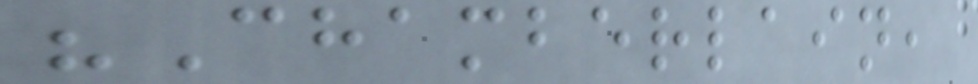"Chamberlain,
